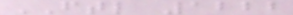FTL 1222
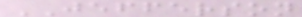JEFFERSON
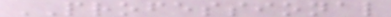PROFESSIONAL
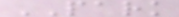PARK
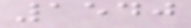1540
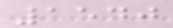1540
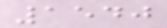1540
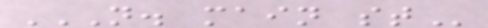N. MAIN ST
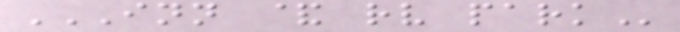INN & RV PARK
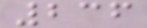236
